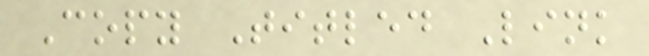Copy Titled Link
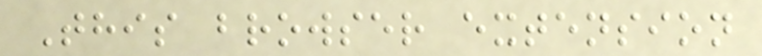This browser extension
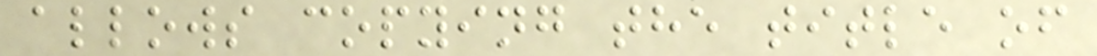allows copying the title of
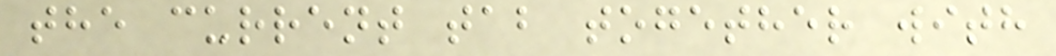the current tab together with
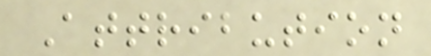Attribution
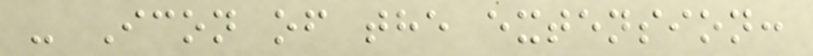- Icon of the extension:
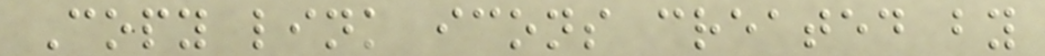Copy link icons created by
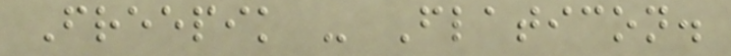Freepik - Flaticon.
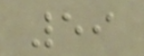59
